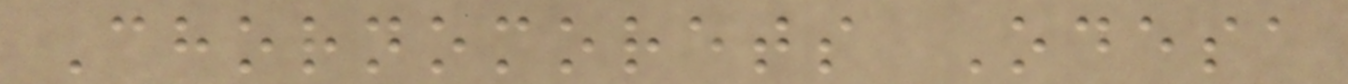Chornomorets Odesa
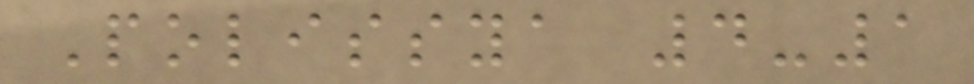Polissya 4-1
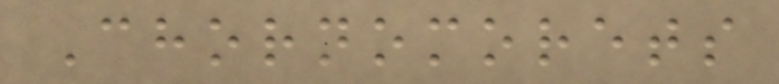Chornomorets
